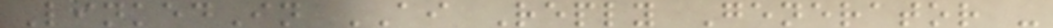LinkedIn AI Reply Generator -
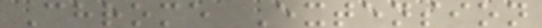Chrome Extension
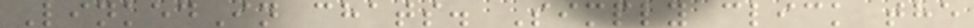LinkedIn chats. Simply click the
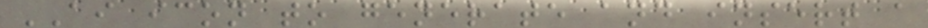AI icon to generate and insert a
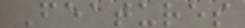Features
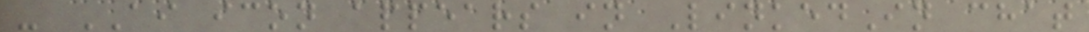- AI icon appears in LinkedIn chat
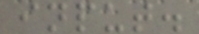input.
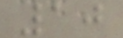10
